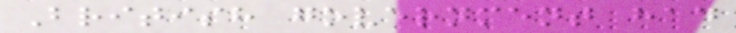British government had
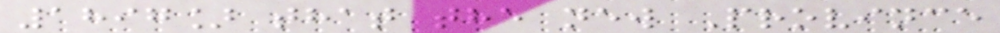1897] that the new Province
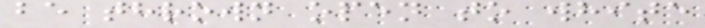be thrown open to white
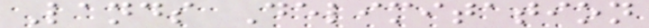Lands Delimitation
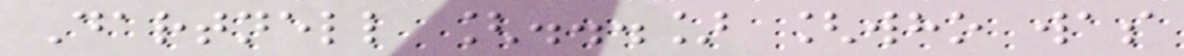Dartnell [...] [who was
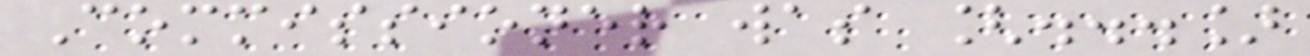Commissioner was [...]
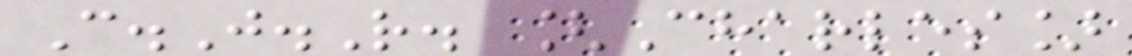C.J.R. [Charles]
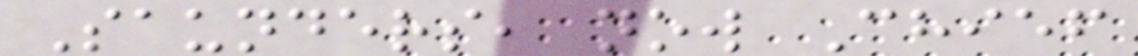Saunders, now Chief
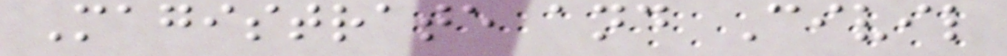Magistrate and Civil
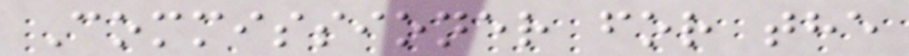Commissioner for the
